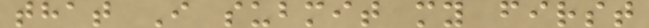that I submit my first
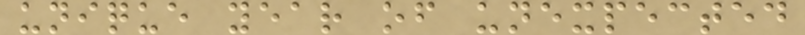unique year of unexpected
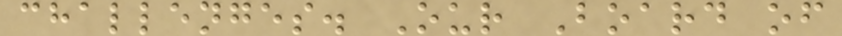challenges. Our Board of
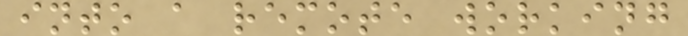into a remote working
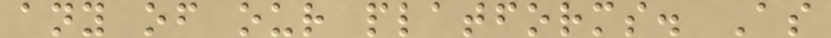any of our platforms. As
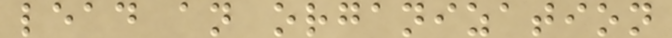lead an organization
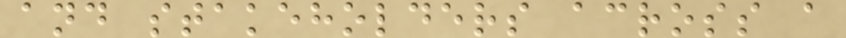and stakeholders across a
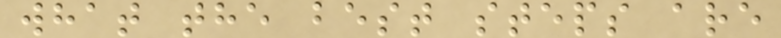what the best steps are
